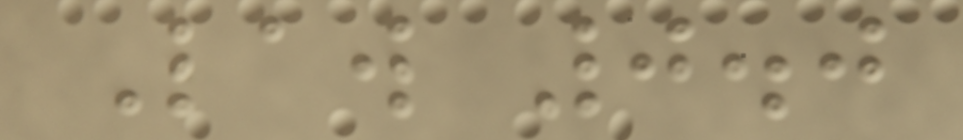Law 0.0
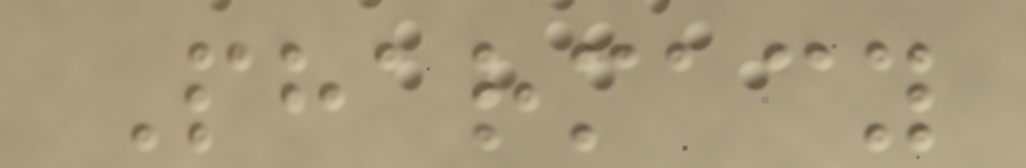Pharmacy
